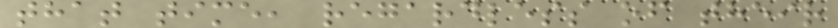that time, regardless of their
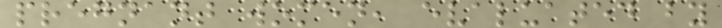pregnant women, evaluated by
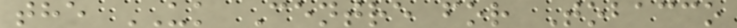the UK Centre for Tobacco
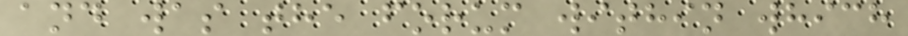and was the forum within which
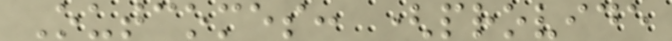Outcomes: (provide
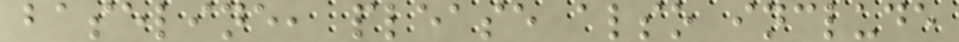baseline, please also include
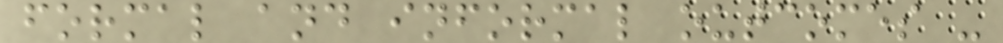formal and informal outcomes -
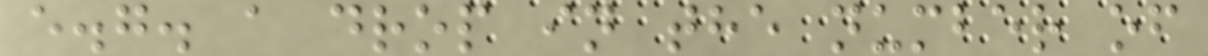e.g. a drop in the number of
